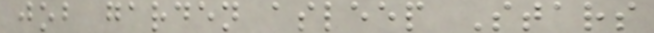job garden asleep Stars
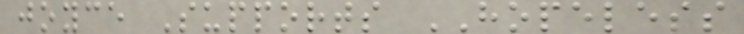joyce Supports HOPELESS
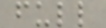full
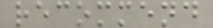recommend
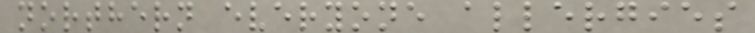northern everyone allergies
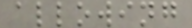allowing
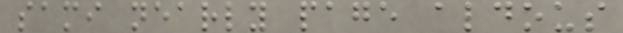sami nearly page aldous
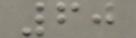60
